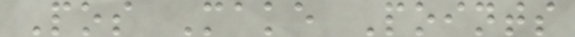Pos Make Points
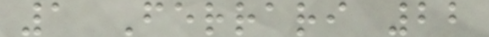1 Ferrari 22
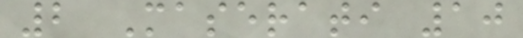2 Maserati 10
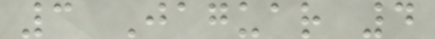3 Jaguar 4
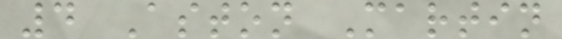4 Aston Martin
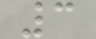3
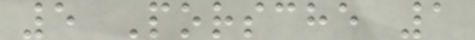5 Porsche 1
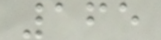165
